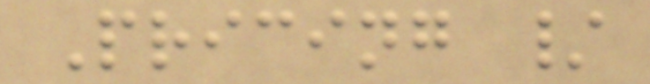Pricing /
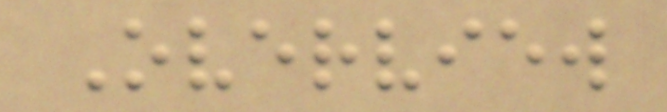Overview
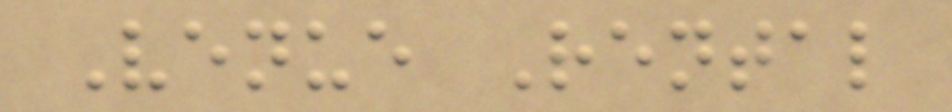Venue Rental
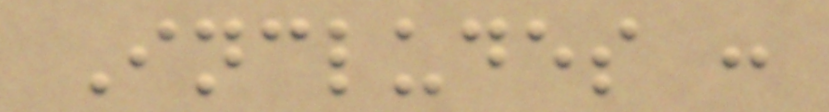Includes :
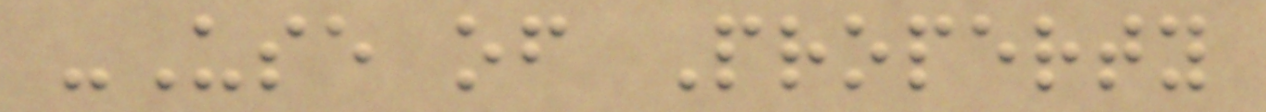-Use of Property
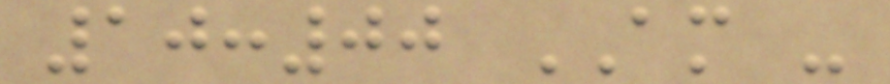10:00 AM -
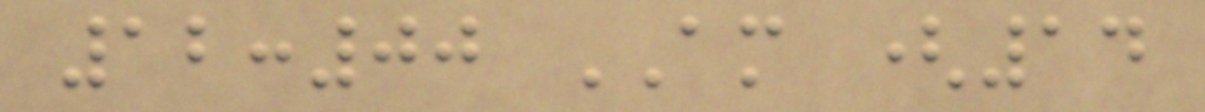12:00 AM (14
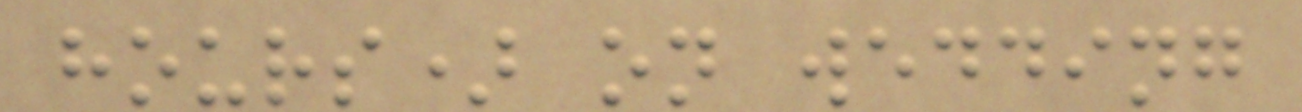hours) on wedding
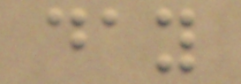day
